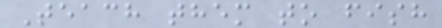Teach them to fish
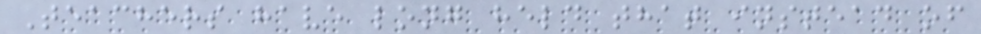Teachers have long held that instead of
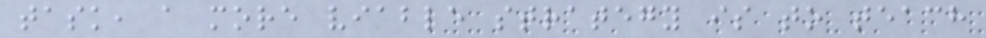task, a more viable strategy is to teach
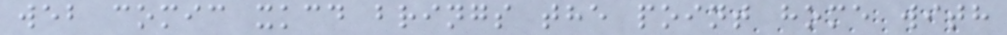web comic xkcd brings the point home with
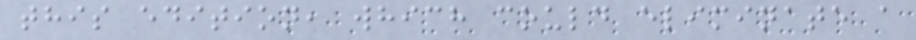this edition, which could eliminate a
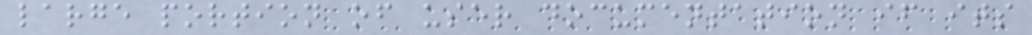large portion of user documentation if its
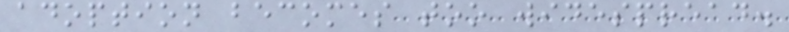adoption becomes too widespread.
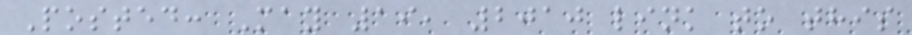Posted: May 19, 2010 link to this
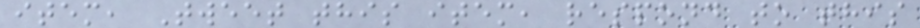item, Tweet this item, respond to this
